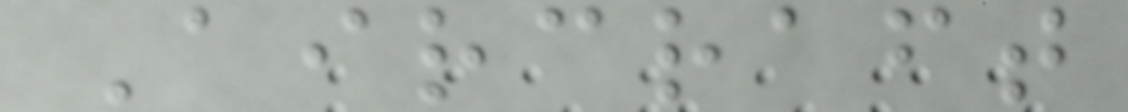Aircraft
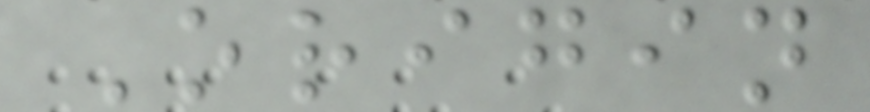Origin
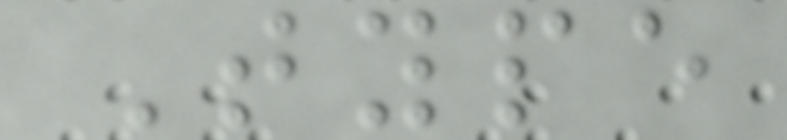Type
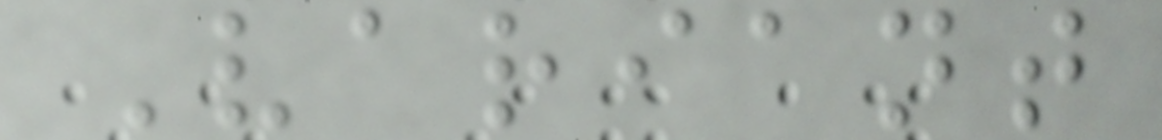Variant
